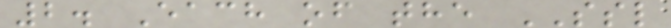2. Each of the SSL
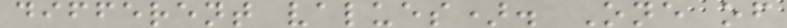different values). One of
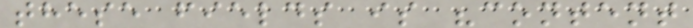these fields is "content
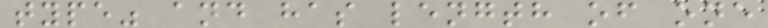type" and has length of one
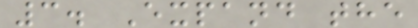3. Expand the
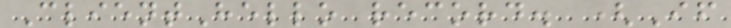ClientHello record. (If
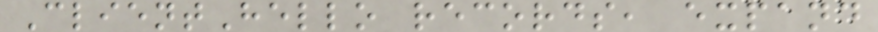ClientHello records, expand
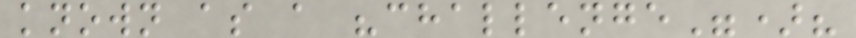known as a "challenge")?
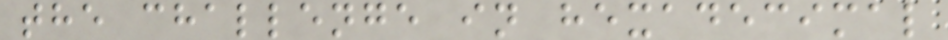the challenge in hexadecimal
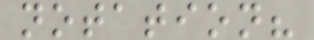notation?
